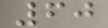60
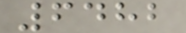6482
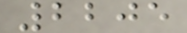2205
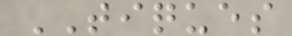TIQUES
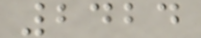2424
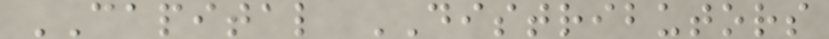CAPITAL DISTRIBUTORS
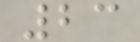23
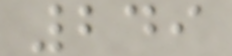249
